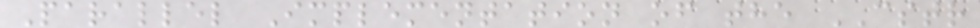Parallel Implementation of the CSTR
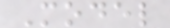Model
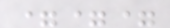===
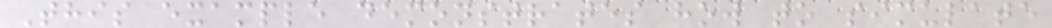This example demonstrates how to simulate
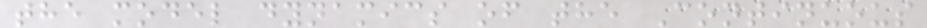the model dynamics of the Continuous
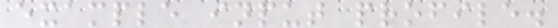example input profile.
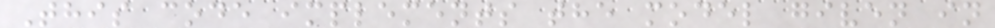This code implements the model given in
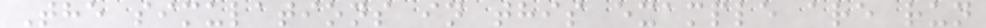The simulations in this example are run
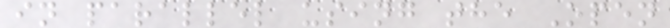in parallel using the Open
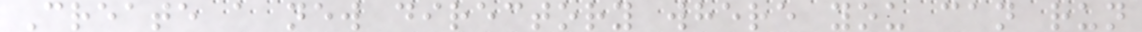Create a new directory where you can run
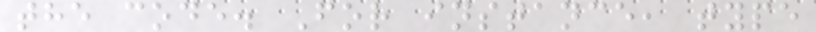the code. For instance, type
